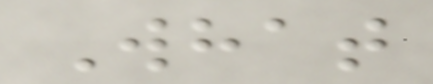What
